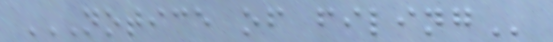NOTICE OF FILING
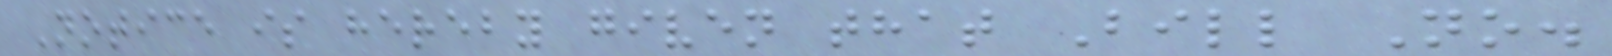Notice is hereby given that Bill No.
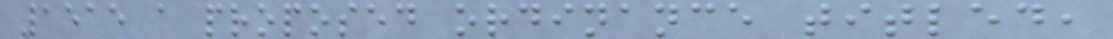1515 a proposed ordinance titled,
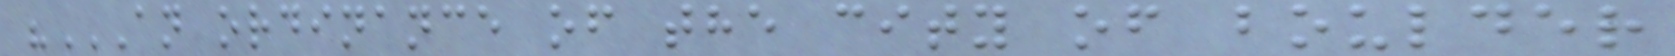"AN ORDINANCE OF THE CITY OF BOULDER
